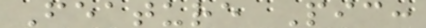Feature Pic:
